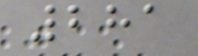281
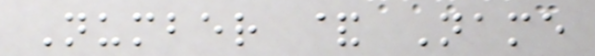Number & Name
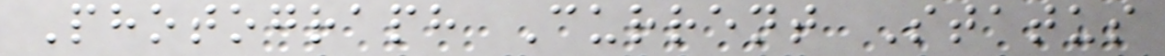Photograph Current Status
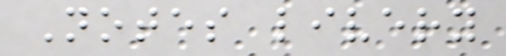Notes livery
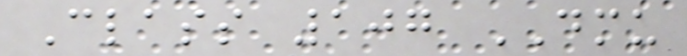Class 107 DMU
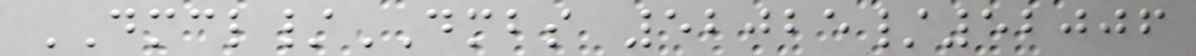DMCL/DMBS 52025/52006
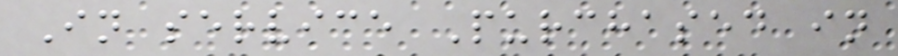In service Purchased in
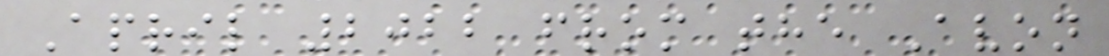April 2022 from the Avon
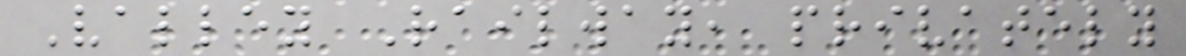Valley Railway, privately
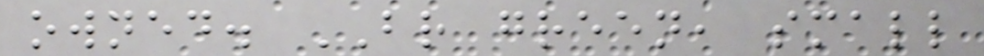owned. BR green, small
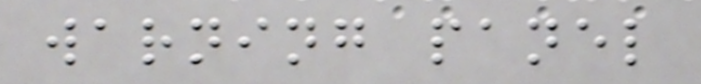warning panel
